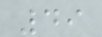49
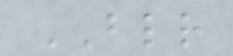BLR
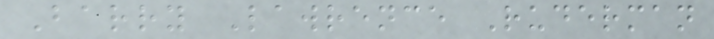Barry Lawrence Ruderman
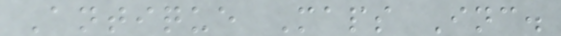Antique Maps Inc.
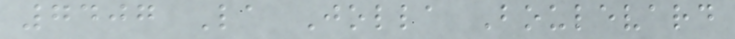7407 La Jolla Boulevard
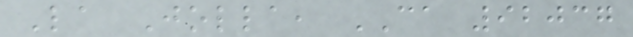La Jolla, CA 92037
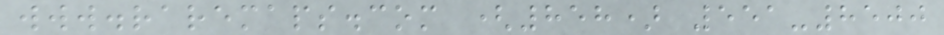www.raremaps.com (858) 551-8500
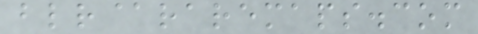blr@raremaps.com
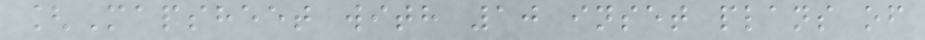[Mapsheet with 10 inset plans of
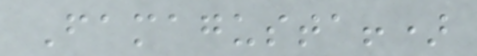Famagusta!)
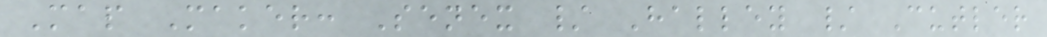Map Maker: Senex / Halley / Cutler
